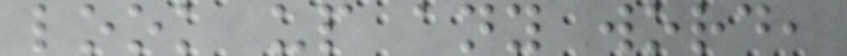look up any word,
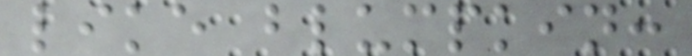like blumpkin:
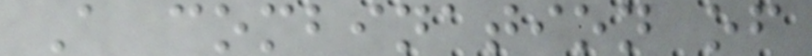A combination of
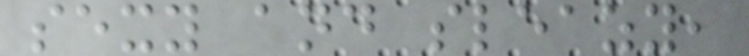sexy and sleazy,
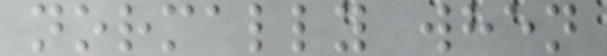normally when
